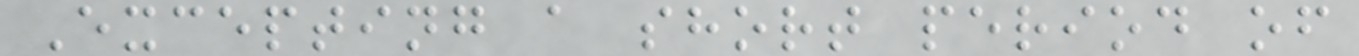Excepting a short period of
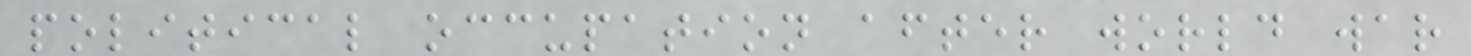political occupation after world war
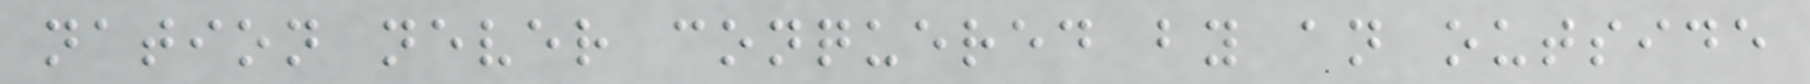nation never conquered by an outside
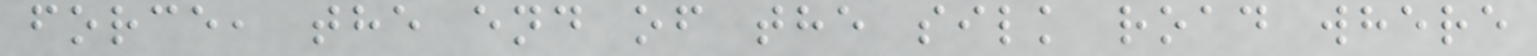force, the end of the silk road where
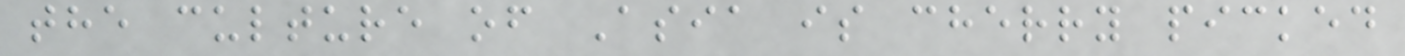the culture of Asia is cherry picked
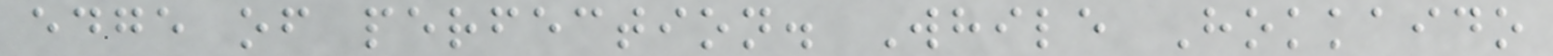edge of perfection. While Hokkaido
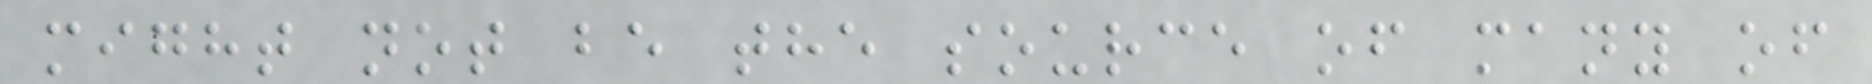might not be the source of many of
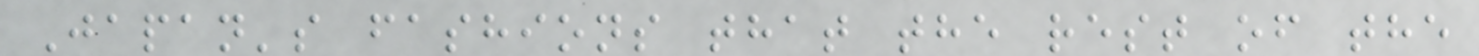Japan's fashions that the rest of the
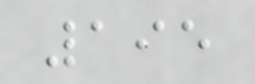195
